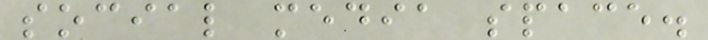social media space.
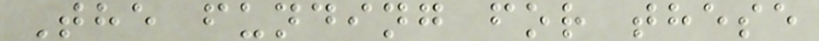The funding for these
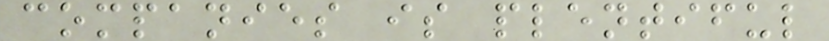companies is plentiful
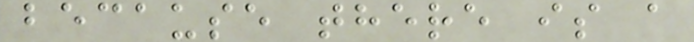because there is a
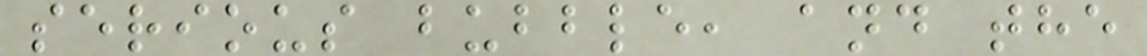serious bubble, and the
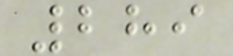289
